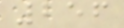256
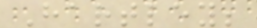Hartley;
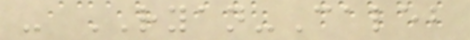- RYAN-Caleb
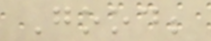Good;
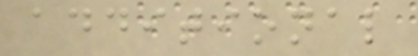additional
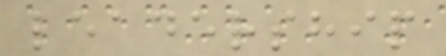leadership
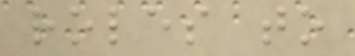roles to
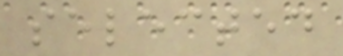selected
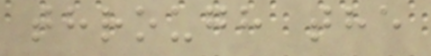through the
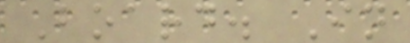Board. In
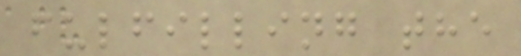fulfilling the
